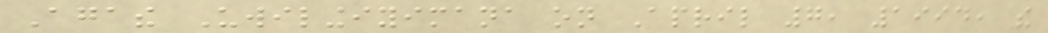Agathe Uwilingiyimana on April 7, 1994, the
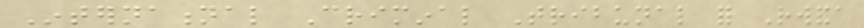International Criminal Tribunal for Rwanda
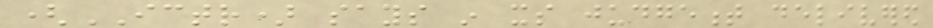(ICTR) says in its judgement delivered
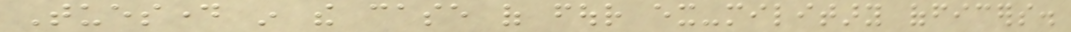Tuesday in the case of four ex-military officers.
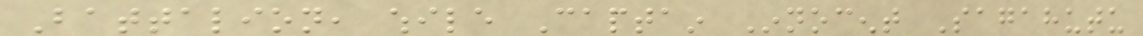Battalion, while Captain Innocent Sagahutu
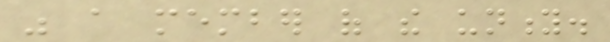was a member of the unity.
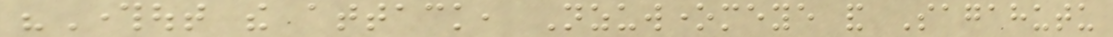"Throughout the attack, Nzuwonemeye and Sagahutu
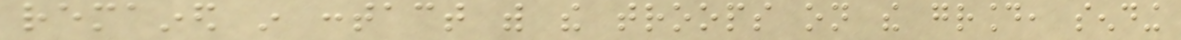remained in contact with the troops on the ground, sending
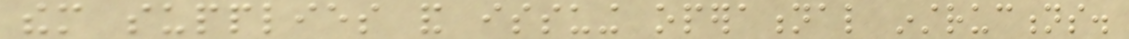them supplies and issuing operational instructions.
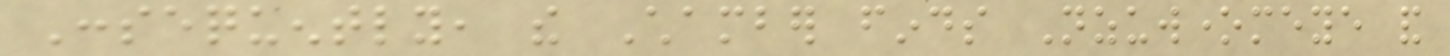Consequently, the Chamber finds Nzuwonemeye and
